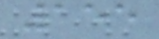155
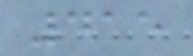415
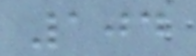104
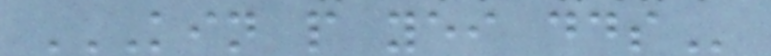KIN P YEI DDS
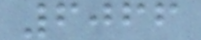6066
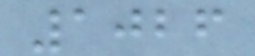1026
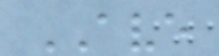AVE
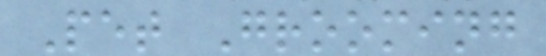Pet Grooming
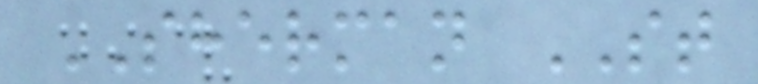SHERMAN ST
